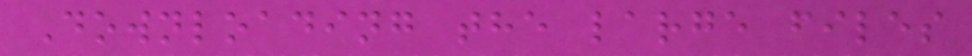Downloading the large files
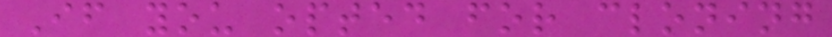If you opted for cloning
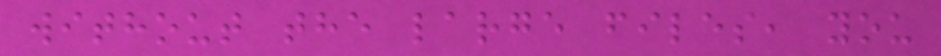without the large files, you
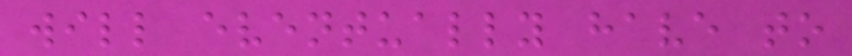will eventually have to
